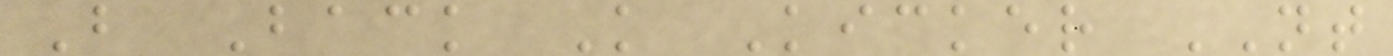B Back K Kicker NT
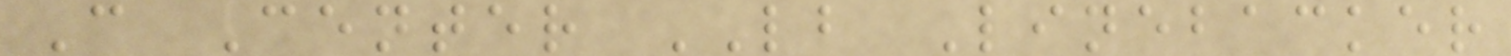C Center LB Linebacker
